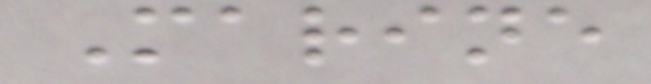Marine
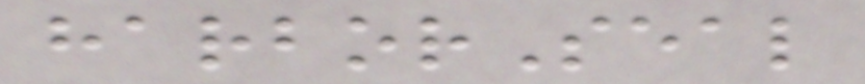harborSeal
